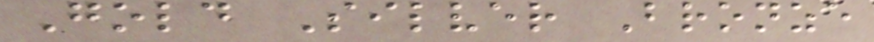Gold Silver Bronze
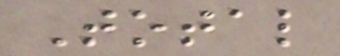Total
